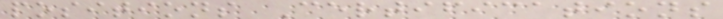positions Certifications
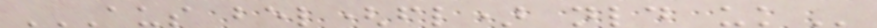AUS BEL(FL) NLD UK
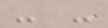- -
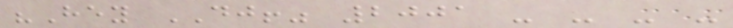"Hey DJ!" 2001 - - - -
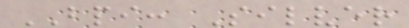BPI: Silver
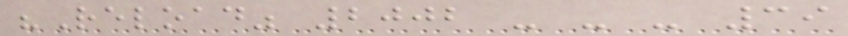"Reload" 2002 - - - 39
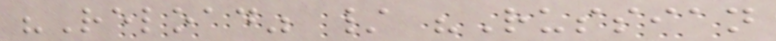"Reload" / "Russian
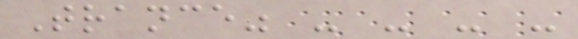Trance" - - - -
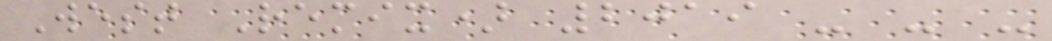West Remix) 2019 - - -
